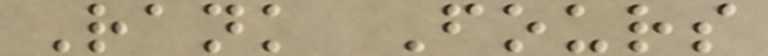Rank Fours
